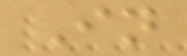In
